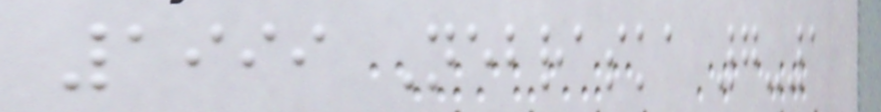1999 Nebraska 7-1
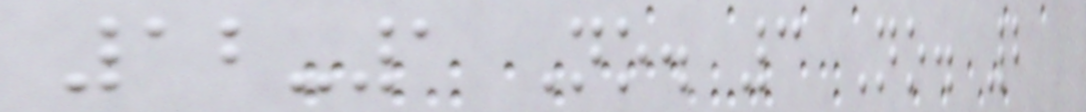12-1 No. 3 No. 2
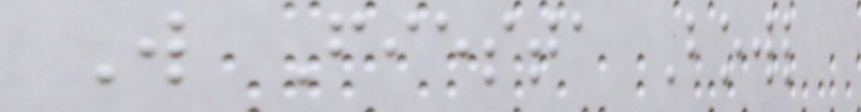W Fiesta Bowl
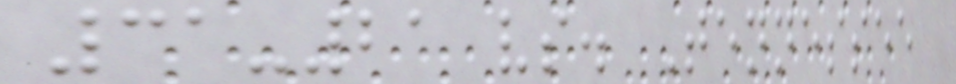31-21 vs. Tennessee
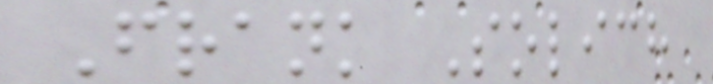Frank Solich
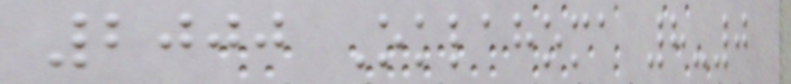2000 Oklahoma 8-0
